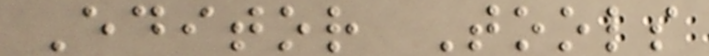Editor Tools
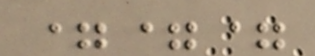===
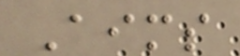Aims
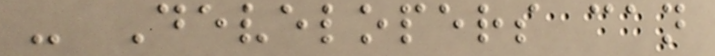- Developers can
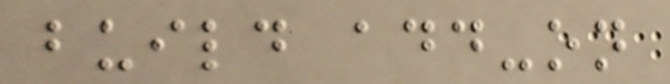build add-on
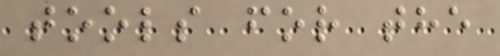tools for the
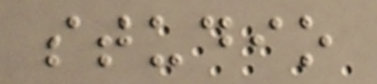studio
